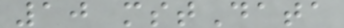10 mstData
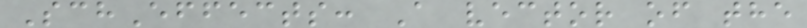SchEffects: A vector of the
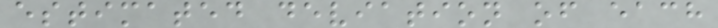estimated deviation of each
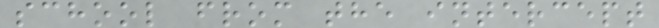school from the intercept
